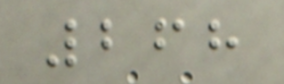268
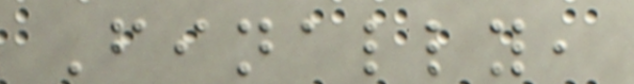Finally,
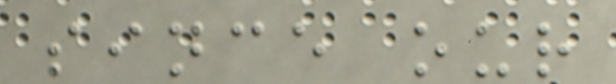since our
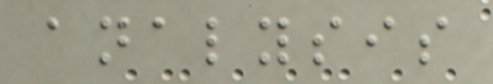analysis
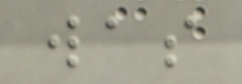was
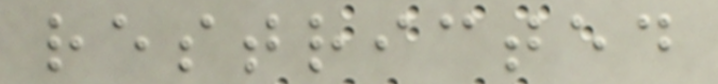restricted
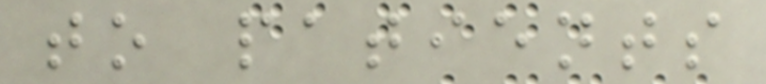to patients
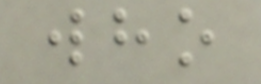who
